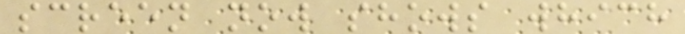screen now shows which
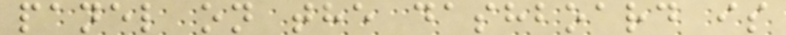panel on the dashboard is
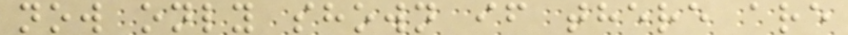now only shown if there are
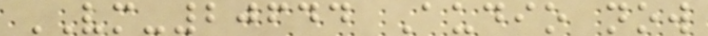VM-20644 Audio now
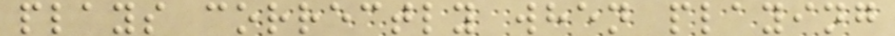plays correctly when playing
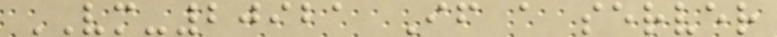VM-20921 If a server
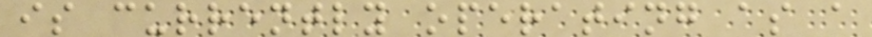is currently operating as a
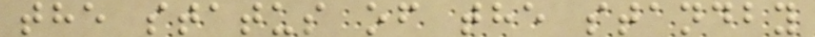the status of the standby
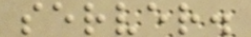server.
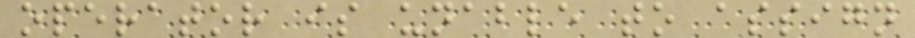operator is unable to assign
